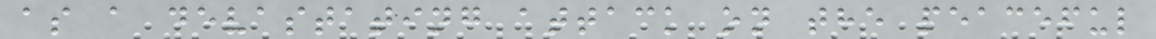as a devastating attack on the peaceful
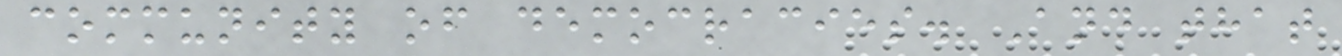community of democracies. And that
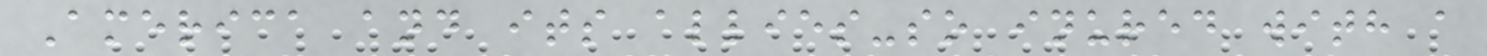America and its allies-so inured with a
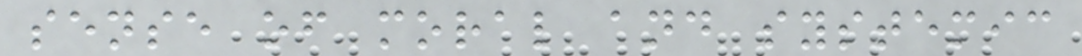sense of moral and systemic
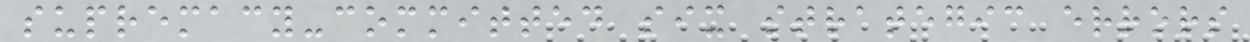supremacy-committed six strategic errors
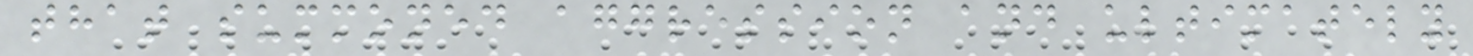that summoned aggression and ultimately
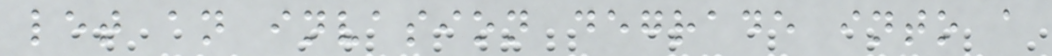let an invasion degrade into a
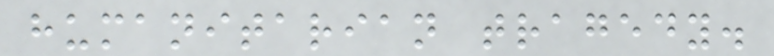humanitarian tragedy.
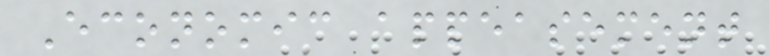Economic appeasement
